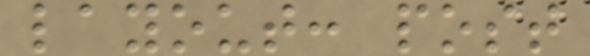layout: post
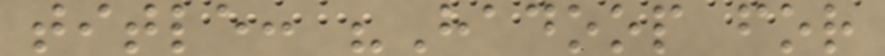title: "Hadoop for
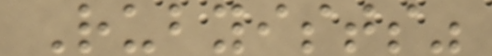Rubyists"
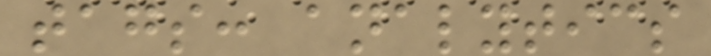tags: analytics
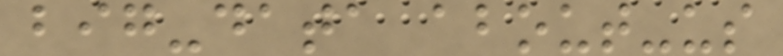big-data about-us
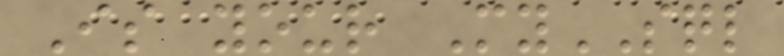Is your MySQL
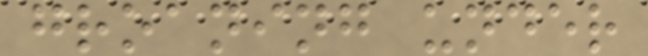groaning under
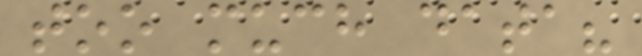too much data?
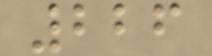226
